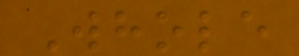Whole
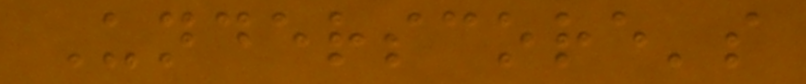Underscore's
